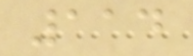114
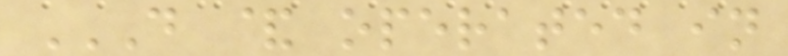D & OPERATED IN
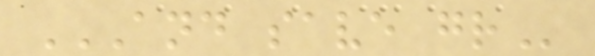AND SAVE GR
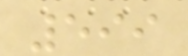599
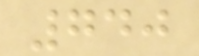740
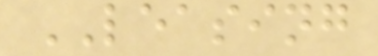LEASING
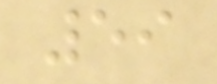59
